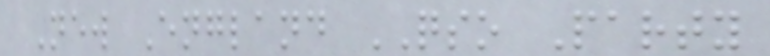New England QSO Party
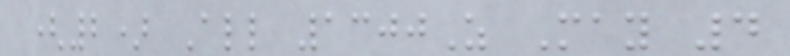(2) All 1300Z May 4
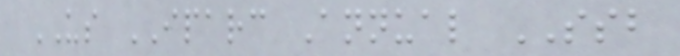US IPARC Annual SSB
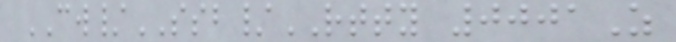CW/SSB/RTTY 0001Z
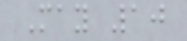May 10
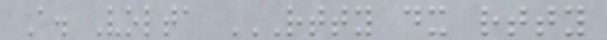A. Volta RTTY DX RTTY
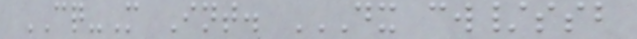CQ-M Int. DX CW/SSB
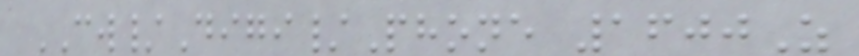CW/Digi/Phone 1600Z
